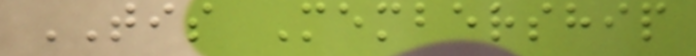TIS Membership
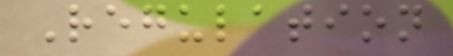Regulation
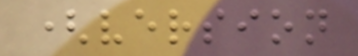(version
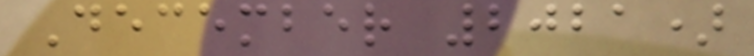December 2021)
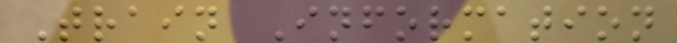Train Information
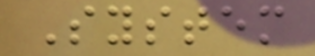System
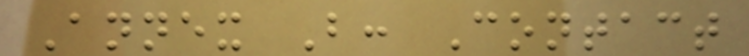Annex B: Contact
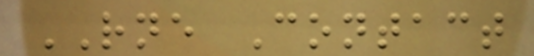RNE Contact
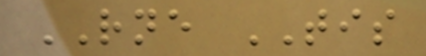RNE TIS
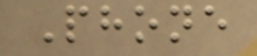Phone
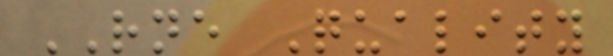RNE Quality
